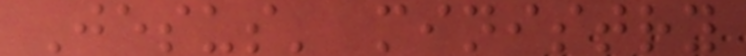Jesus' ministry
